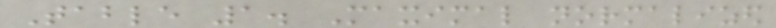Table 1. Maximal normalized
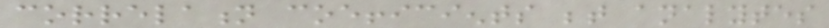correlation coefficients between analytes
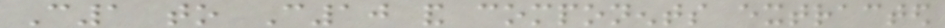C1 to C10 and components extracted
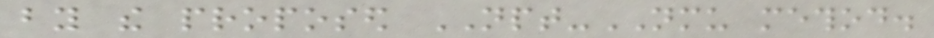by the proposed NPT-NMU method.
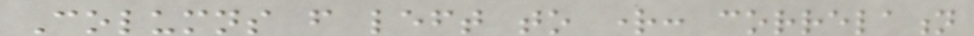Columns from left to right: correlation
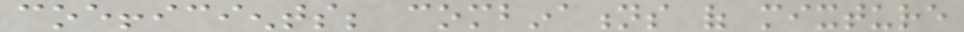coefficients; combinations of mixture
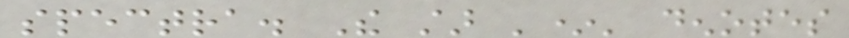spectra. The star '*' denotes
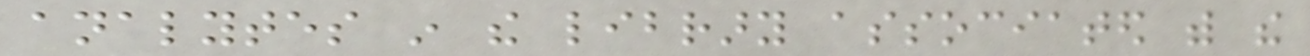analytes in the library associated with the
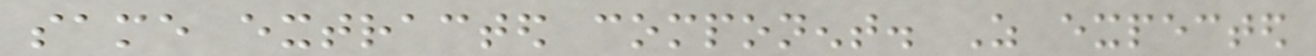same extracted component. As expected
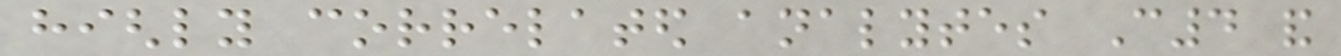highly correlated analytes C4 and
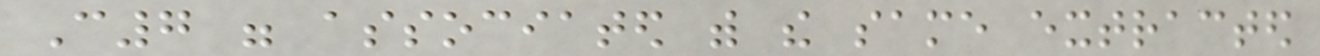C7 were associated with the same extracted
